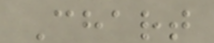Chart
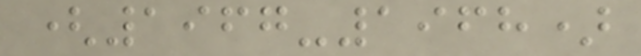(1967-1968)
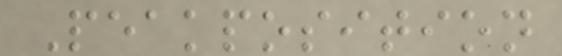Peakposition
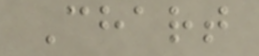Chart
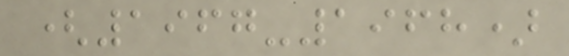(1967-1968)
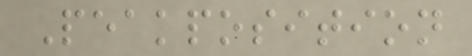Peakposition
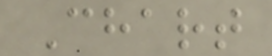Chart
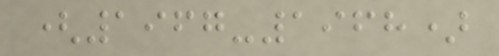(1967-1968)
